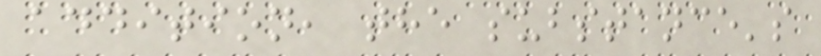addition, the substance's
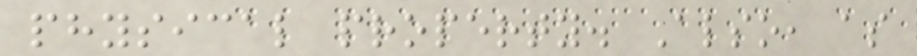physical property. Also, as
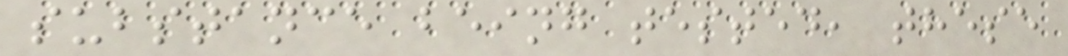substance being tested, these
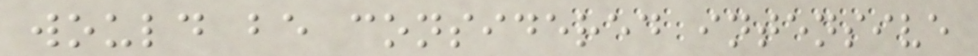would be considered intensive
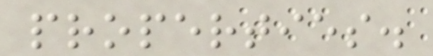properties.
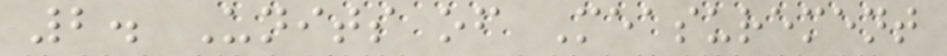2. Units of Measurement
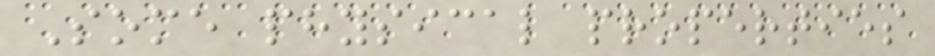Some physical properties
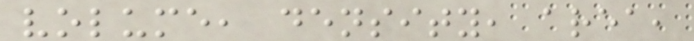volume, density, area,
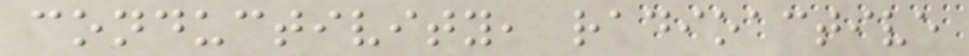conductivity, radioactive
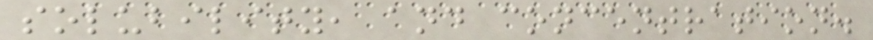solubility, and concentration.
